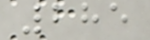285
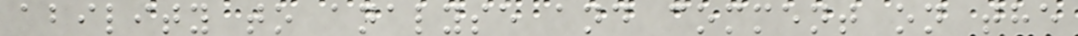ability to analyse and comment on the
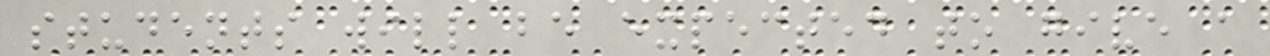students will be expected to give a
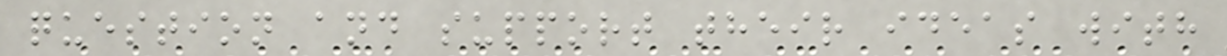question and support their ideas with
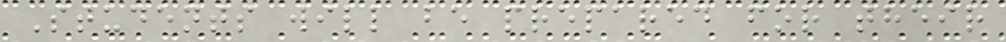Students will be prepared for their
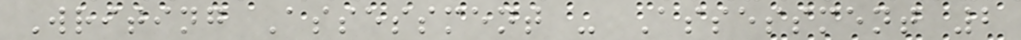Writing Assessment - Assessment 2
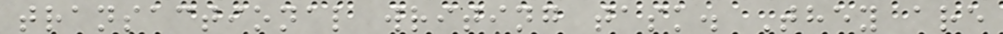transactional writing task. They are
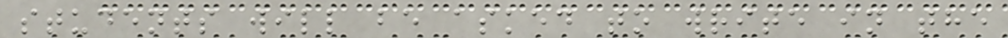students will be asked to write in the
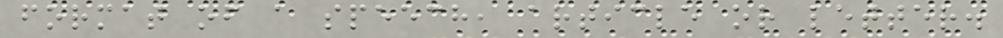format of a speech, article or letter.
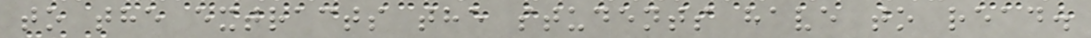to the extracts the students have to read.
